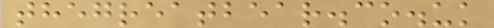thegreatbear.co.uk
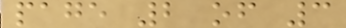page 2 of 3
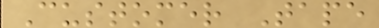Customer Tape
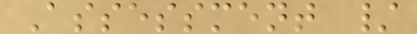Assessment /
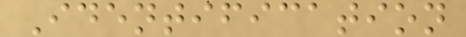Identification
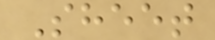Sheet
